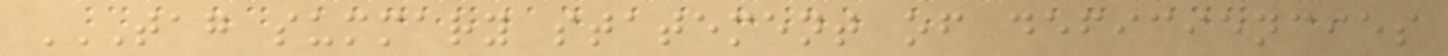TAG SUMMARY STATEMENT OF DEFICIENCIES
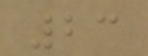23
